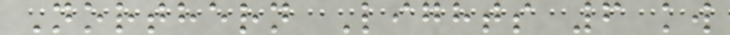Northern Lights 6 kw
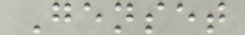Genset
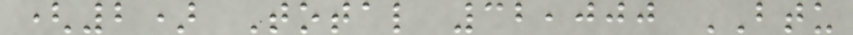(2) Total 32,000 BTU
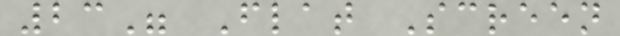23" Flat Screen
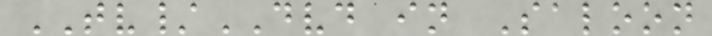TV/DVD in Saloon
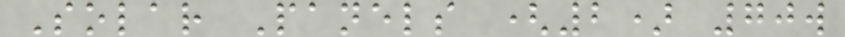Solar Panels (2) 70w
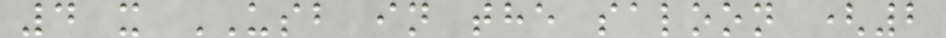4 x USB in the saloon (2
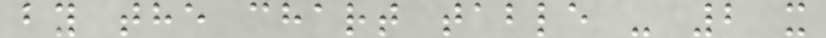by the chart table - 2 x
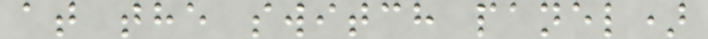at the switch panel)
